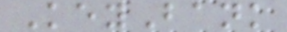KeyBank
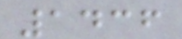1436
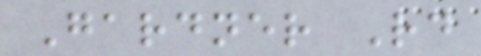Gardner Rd
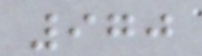970
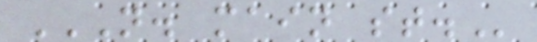N. MAIN ST.
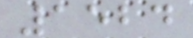1524
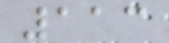113
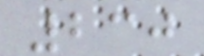230
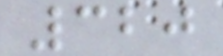320
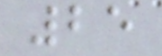25
